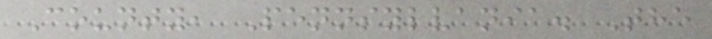County, Pennsylvania. The
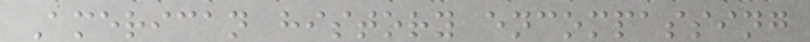American history encompassing
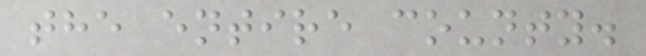the entire county.
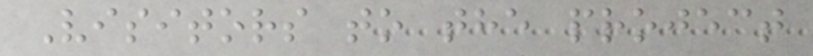Visitors to the project
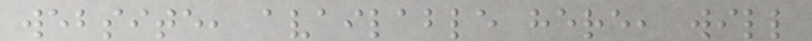website, available here, will
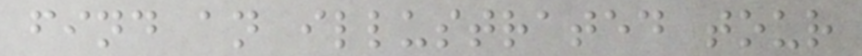find an illustrated tour
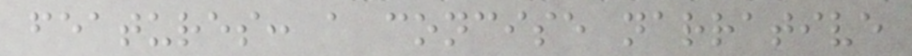features: a concise narrative
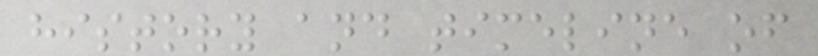history and timeline of
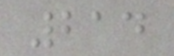214
